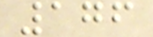176
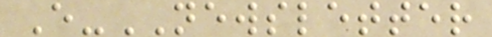E-NEWSLETTER
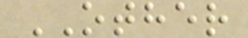OTHER
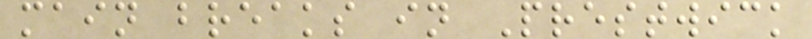main breaks in Prestwick
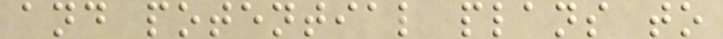and potential plans to
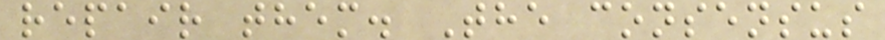repair them. The consensus
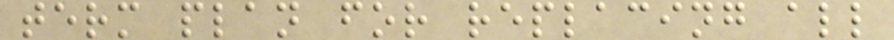term plan for replacing all
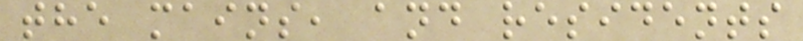the mains, and residents
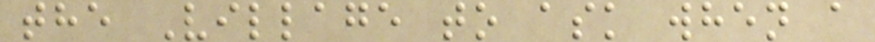the Village to ask when a
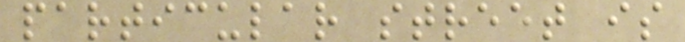particular street is
